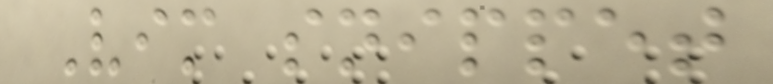Vim snippet
